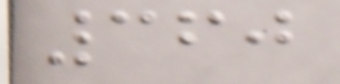360
